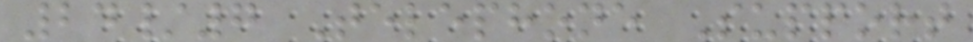24/7 Telephone Support
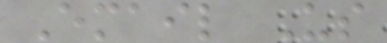Email Us
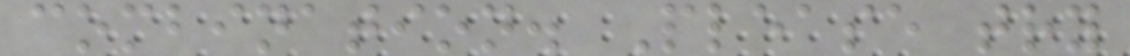combination. Please try
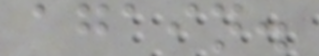again.
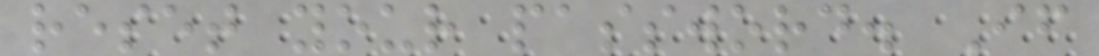reset your password. If
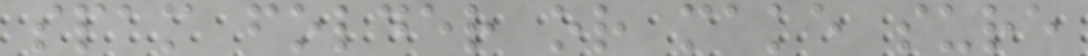spam folder or make sure
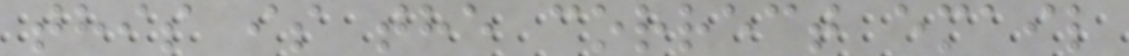this is the correct email
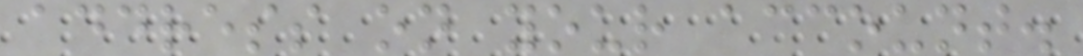address on your account.
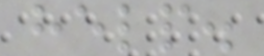help.
